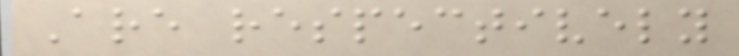Are respectively
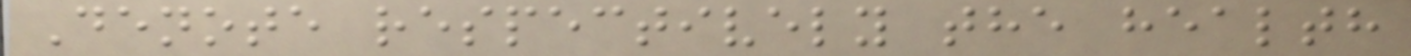Denote respectively the health
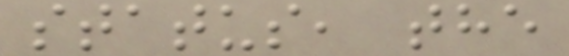status, the
